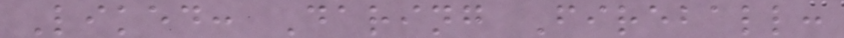Liked: Daring Fireball:
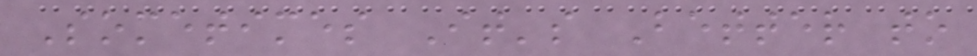Sometimes It's Better to
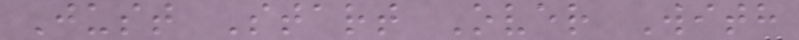Just Start Over With
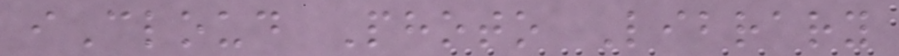iCloud Photo Library
